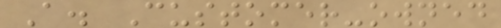A. Customer-owned
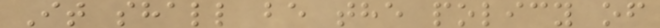It shall be the policy of
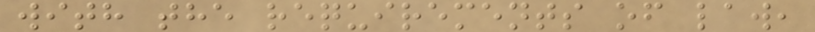with the requirements of law,
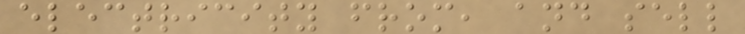electricity from, and sell
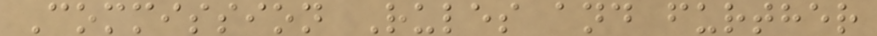Commission Rules and further
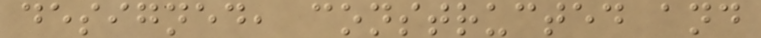designed, constructed and
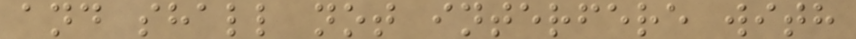and shall not interfere with
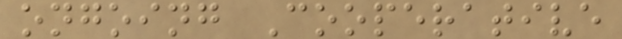ongoing Cooperative
